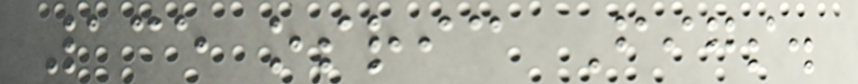135 osric Figs.
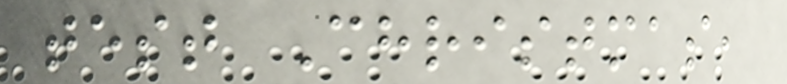test Christmas,
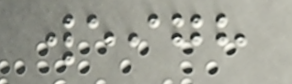weigh
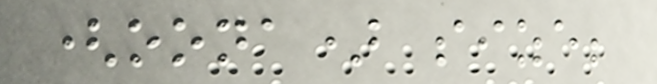(oona) size;
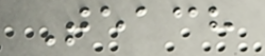Teach
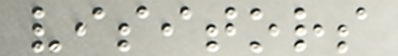visitors
